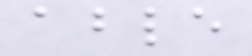able
